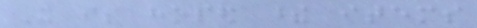It is hoped these items
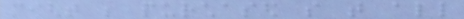might be purchased so that all
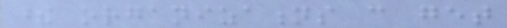these organizations can get
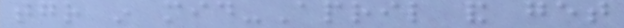together in mid-April and get
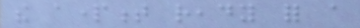the apartment ready for a
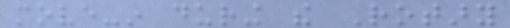move-in during the Rotary
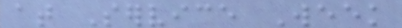at Service Week
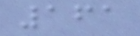161
